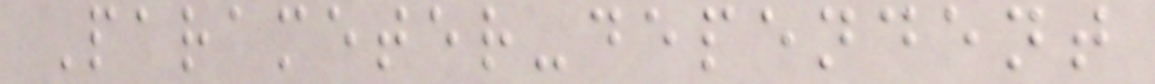Parameter-dependent
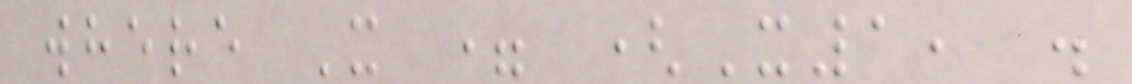where X = (X1, .
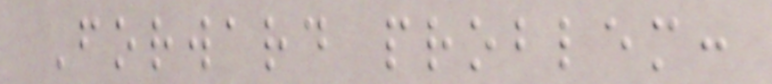Forward problem:
